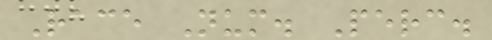Race Num. Perc.
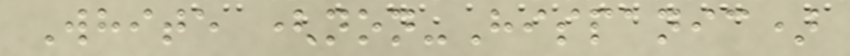White (non-Hispanic)
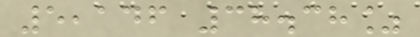5,146 38.38%
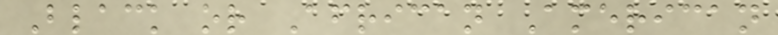Black or African American
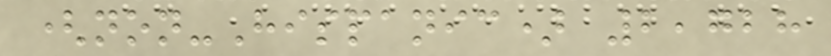(non-Hispanic) 2,728
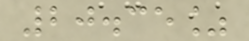20.35%
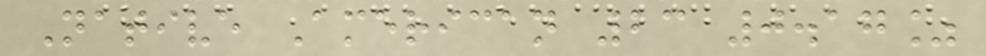Native American 23 0.17%
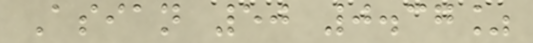Asian 50 0.37%
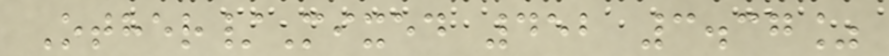Other/Mixed 452 3.37%
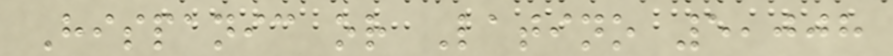Hispanic or Latino 5,008
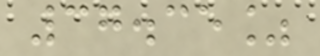37.35%
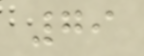79
